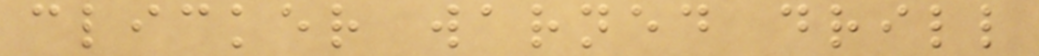clicker warned drill
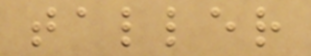taller
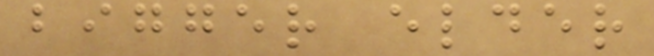bigger elder
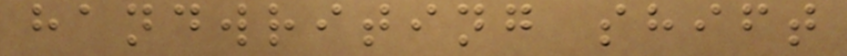handwriting shift
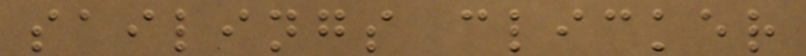sailings clicker
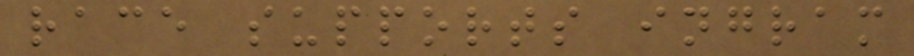race supports ingram
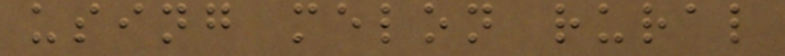using melon rural
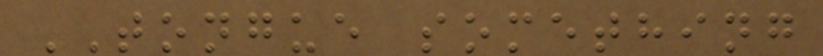TONGUE something
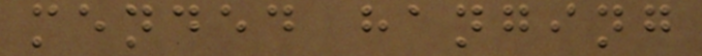mended hanging
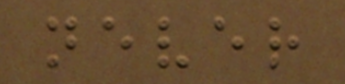never
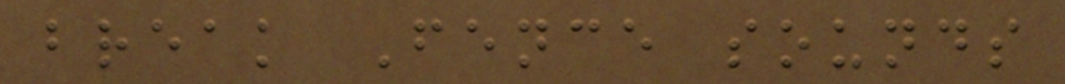break Fence sounds
